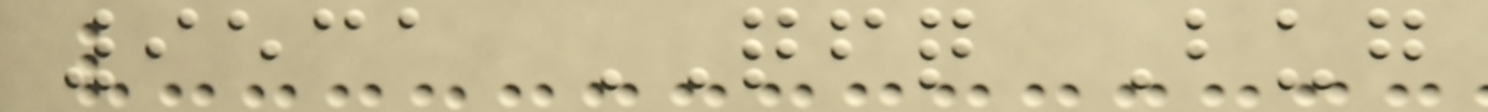9531 QFQ Bug
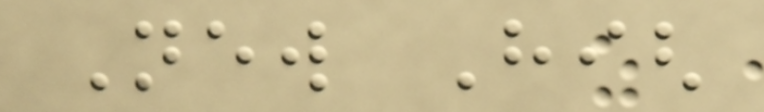New High
